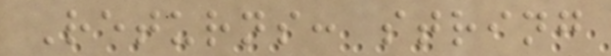Returns: string
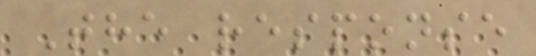The response
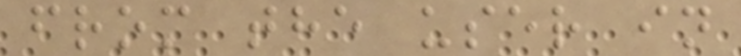from the user in
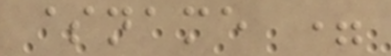$name =
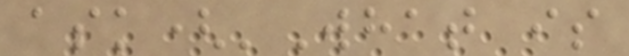ask('What is
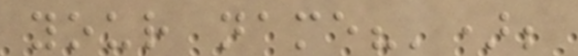your name?');
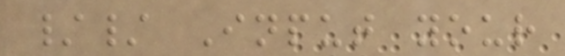// Input your
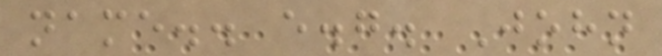name.. e.g. John
